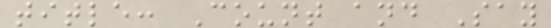title: Count and Say
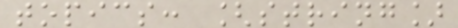topics: [string]
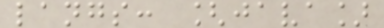langs: [java]
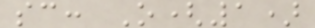sc: O(1)
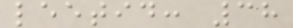leetid: 38
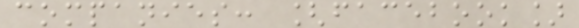companies: [facebook]
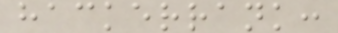hackerrank:
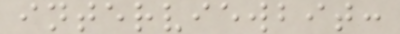interviewbit:
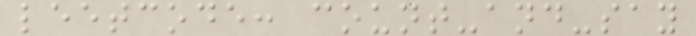leetcode: count-and-say
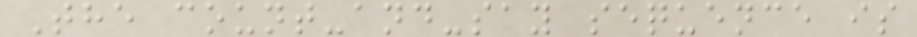The count-and-say sequence is
